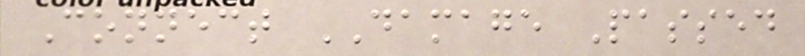Connect DAMAGE Passed
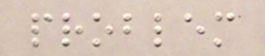problem
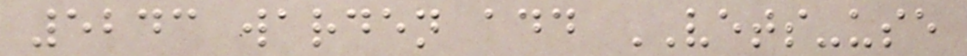5243 warden add VETS-use
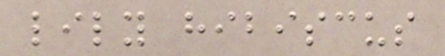lily hibiscus
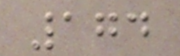174
